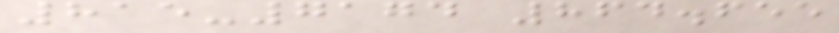815-7174 864.655
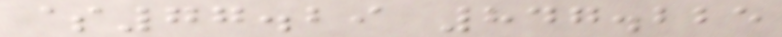$77.29 847.225
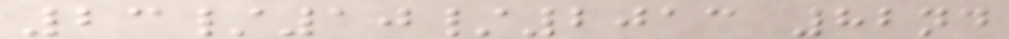23/10/2013 82nd
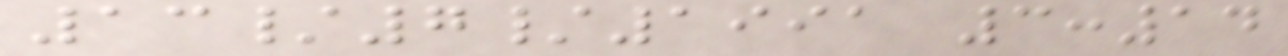13/7/1991 3:14
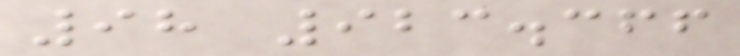98 923.366
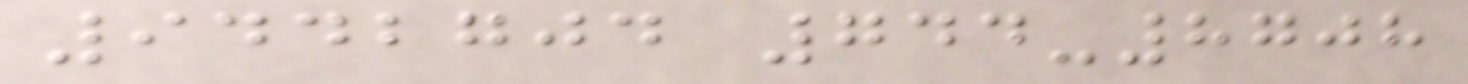9442704 744-8708
